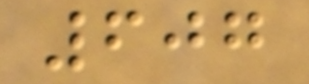607
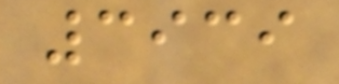3939
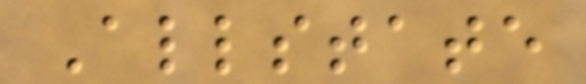Allstate
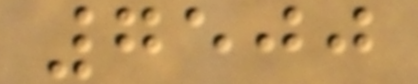7500
